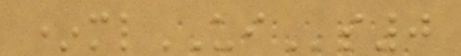*mlUIs0
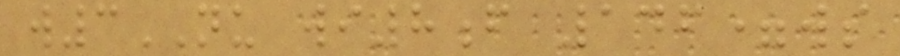w3NU wi8f 146=ws
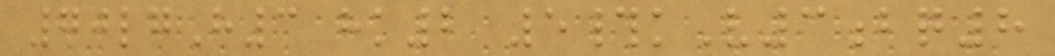70lgH3 hk2 5#kV3bq8
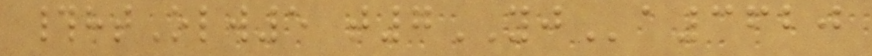#htOlw5 t7YJa3620
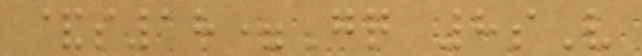&s18=Gq 8sV
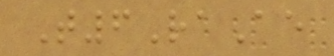T6RaAe
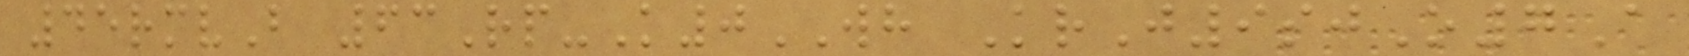45rmvB 63Rp-K0WH KrJ9sjO7A
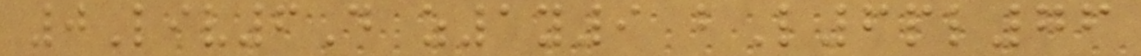0Liv6D z1y9 bL6pl76
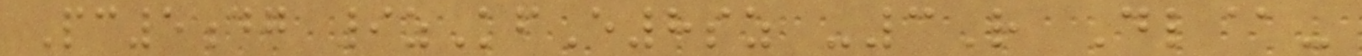Pc5dg 9zKfE8sz -3R Dl@-
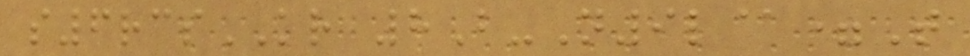s6rcsKR 8B-N9l@=T
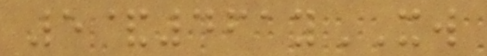5&461yXW
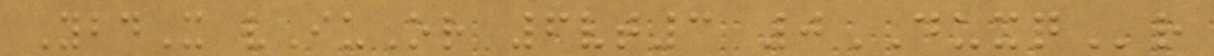YbdX vIuOr 6vt3 0DUXQr
